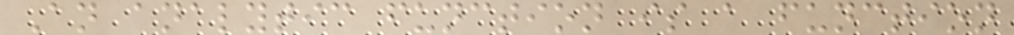An analytic function is a function
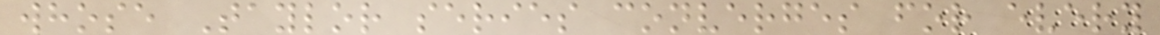whose Taylor series converges for every
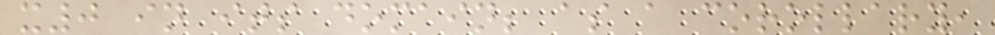x0 in its domain; as a corollary,
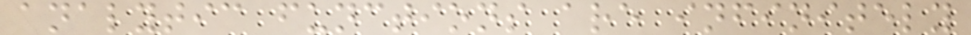analytic functions are infinitely
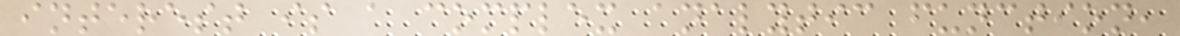interest is a complex analytic function,
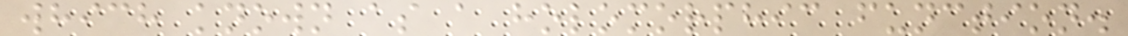which known as a holomorphic function.
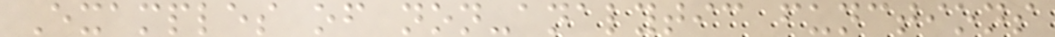Examples of non-analytic functions
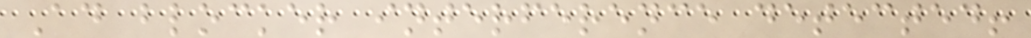Ad blocker interference detected!
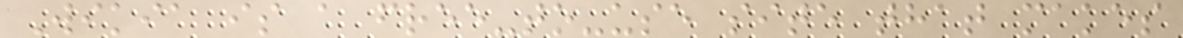Wikia is a free-to-use site that makes
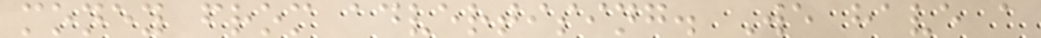money from advertising. We have a
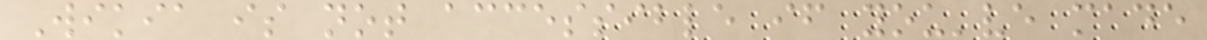Wikia is not accessible if you've made
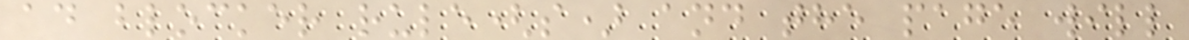ad blocker rule(s) and the page will
